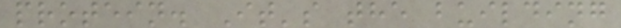protein. It's the building
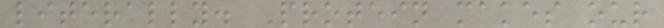literally. Protein makes our
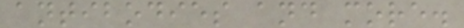antibodies and more.
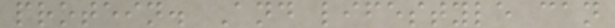protein. And lifestyle can
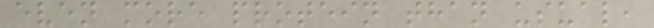even more protein than usual,
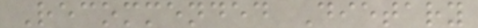Recommended Dietary
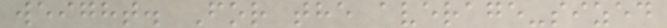weight. For the average-sized
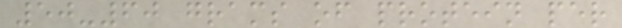50-60 grams of protein per
